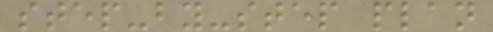step-by-step plan
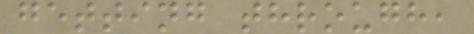getting through,
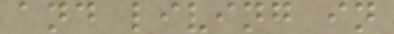and living in
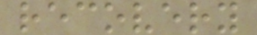recovery
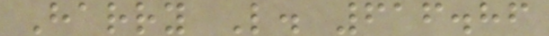Harry L. 616.86
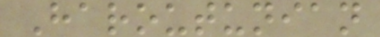Haroutunian
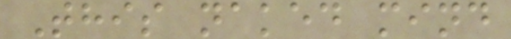This naked mind
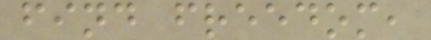find freedom,
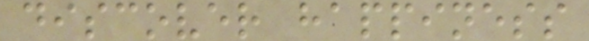discover happiness
